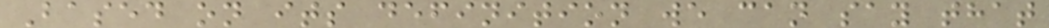Based on its definition we can say that
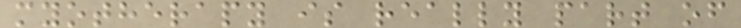myotherapy is really part of
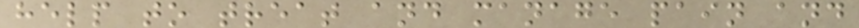help to treat and manage pain and
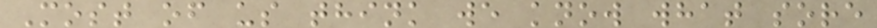Most of us think we know what sore
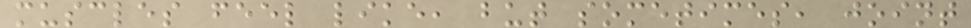muscles feel like, but sometimes, joint
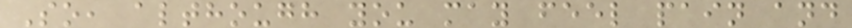So, although you may feel pain and
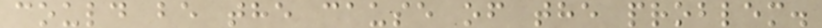could be the cause of the problem.
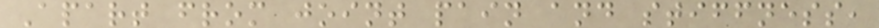Apart from joint pain and stiffness,
